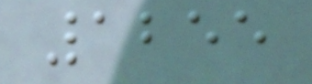1255
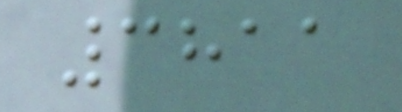3811
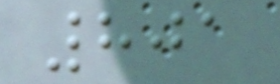801
